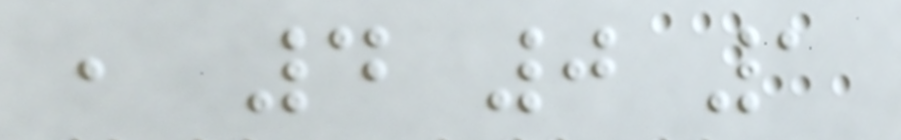, 4 0 1
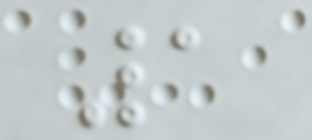1
